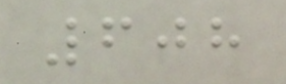608
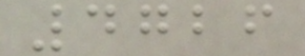4726
